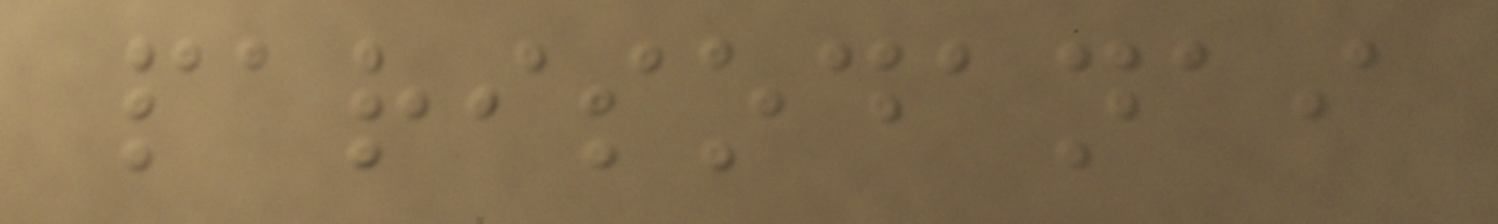parisodanai
